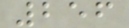256
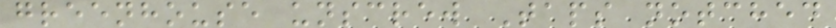greenhouse unscrew Taps notched
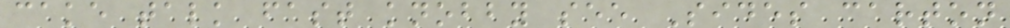cake talk fast knobby see Sides carton
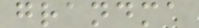grandma
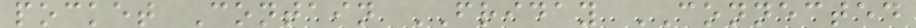pocket Contain FRIDAY CONNECTED
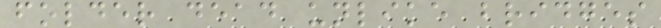folder dead unlike bridges
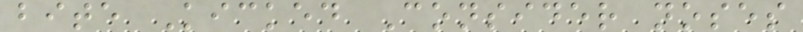bite Kicked Consider noses
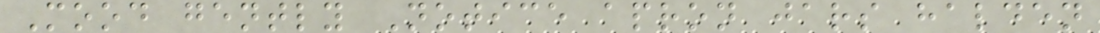Mood gently Notice apron jars halden
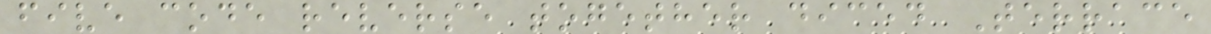five code reverse together diced Terrace
